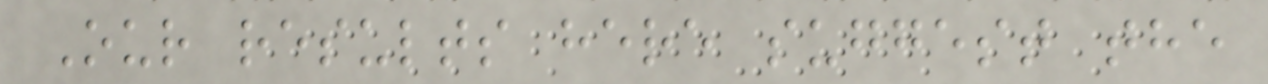Our results here suggest the
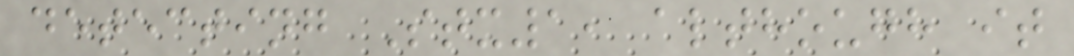detecting Stx1, although it
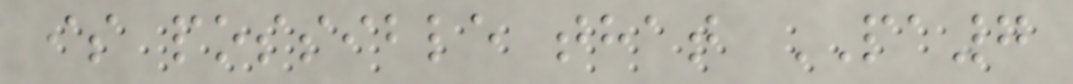is possible that PA7
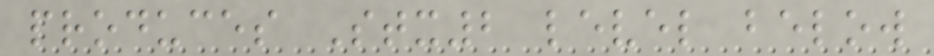produces Stx2 level below
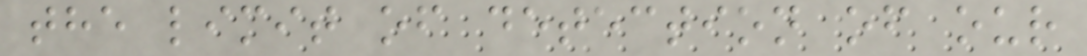the limit of detection of our
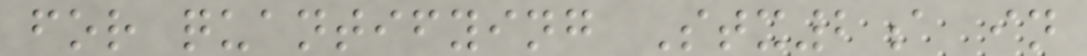for quantifying Stx2a in
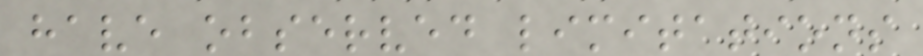have observed limitations
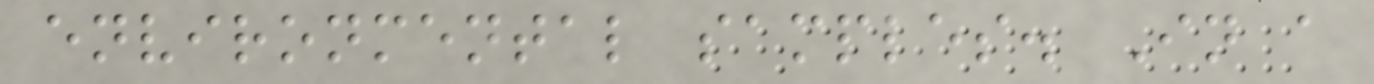environmental samples. In a
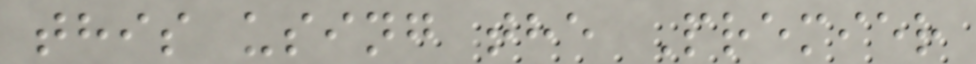this using the Premier
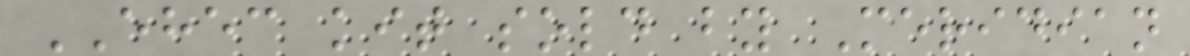EHEC kit sold by Meridian
